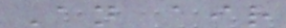An air
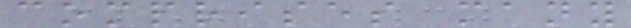comprises many
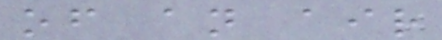of an air
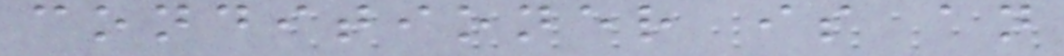conditioner is an
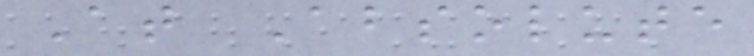At Absolute
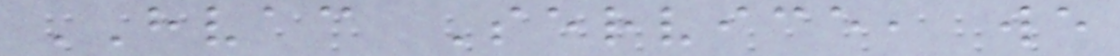HVAC Service, we
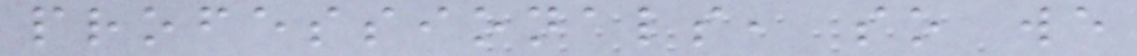professionals, so we
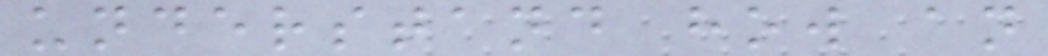understand how an
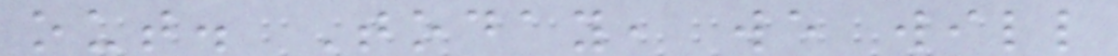out. Today, we will
